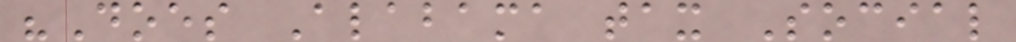"Does Alabama tax Social
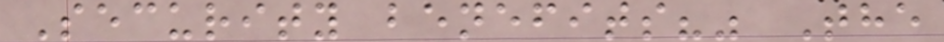Security benefits?" The
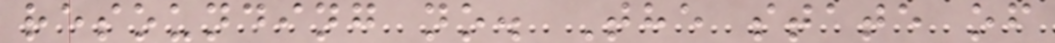resounding no. The state of
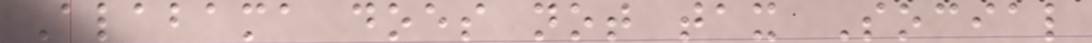Alabama does not tax Social
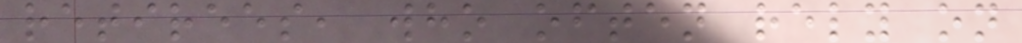retirees, who often rely on
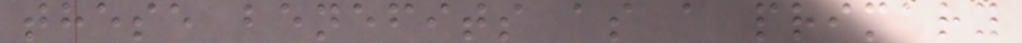these benefits as a primary
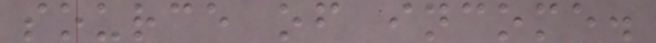source of income.
